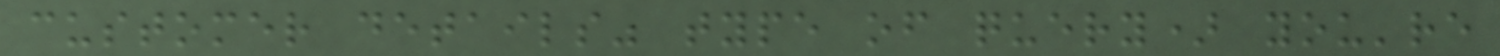customer details" type of query) you're
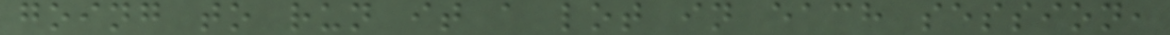going to run it a lot in each session,
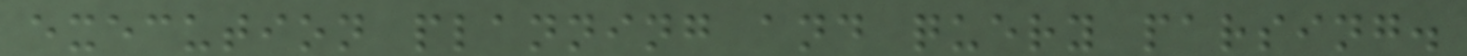execution planning and query parsing.
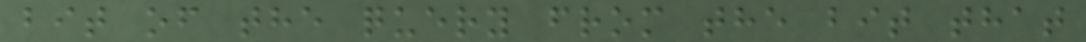bit of the query from the bit that
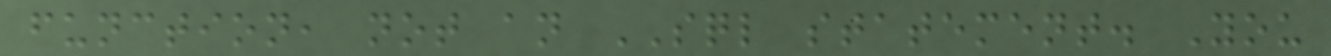function, not an SQL statement. You
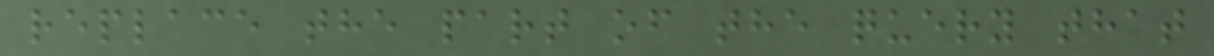replace the part of the query that
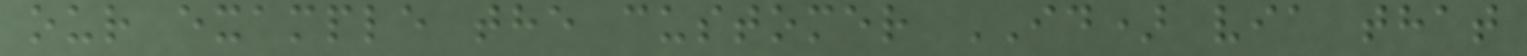our example the customer ID) via that
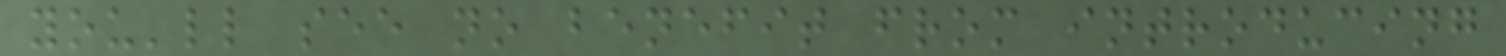you'll see no benefit from introducing
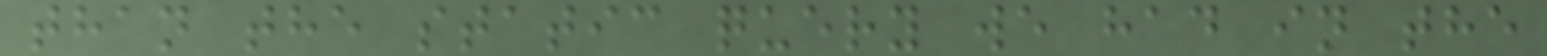than the static query we had in the
